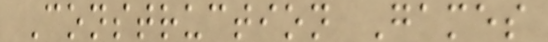Construction Games
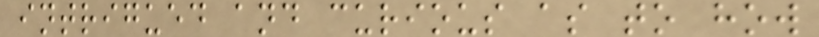intrigued and curious as to how
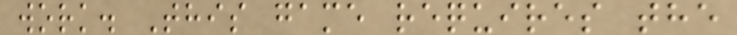work. This game requires the
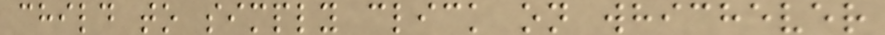child to simply click on whichever
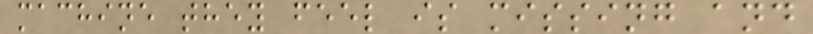machine they feel is missing and
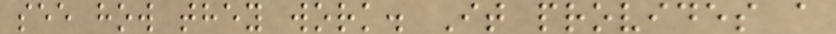see how they work. It provides a
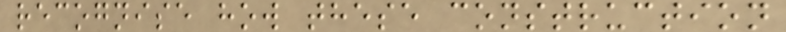recognise how these construction
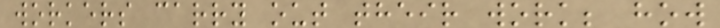workers carry out their work; how
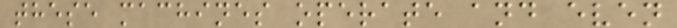these machines operate and even
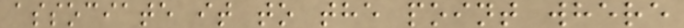associate it to the point where
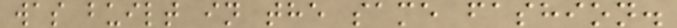was built in the same fashion.
